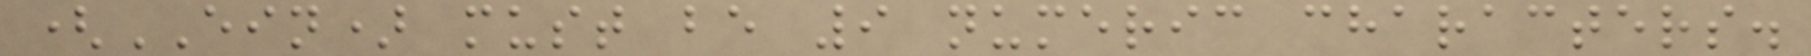(EIN) must be 9 numeric characters.
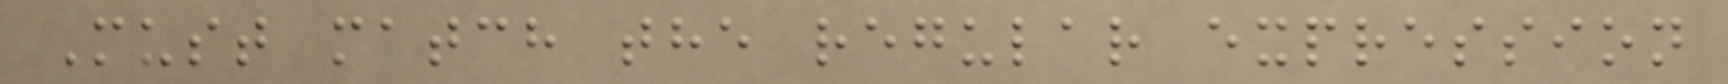Must match the regular expression
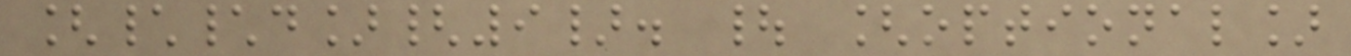[\\d]{9}. | [optional]
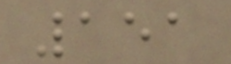151
